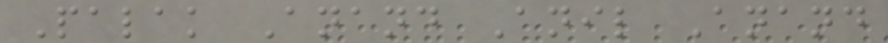Palak Anand Anil Anand
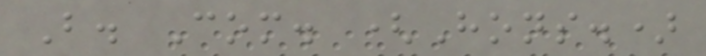B. Com. (Hons.)
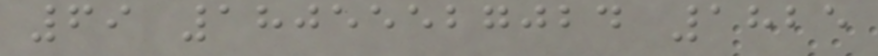69 18055527024 1825
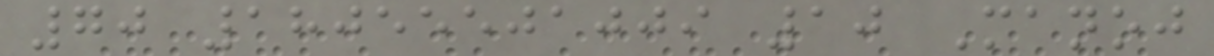70 18055501009 10 Manoj
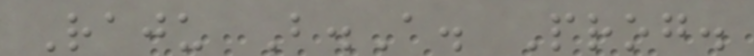Raju B.A. Prog.
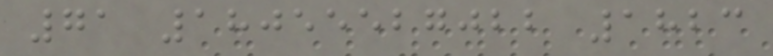71 18055527022 1823
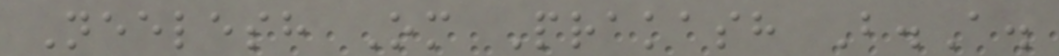Neelesh Om Prakash B.A.
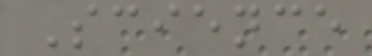Science
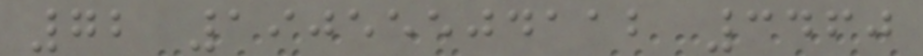72 19055504112 3460
